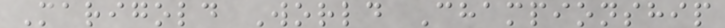Marigold World Championship
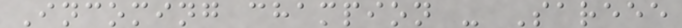Incoming champion - Sareee
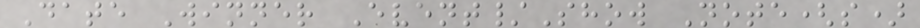Date Winner Event/Show Note(s)
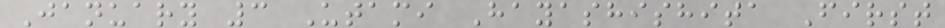January 3 Utami Hayashishita First
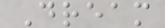Dream
